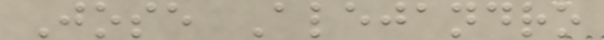Jose Alejandro
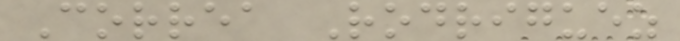Correa Rodriguez
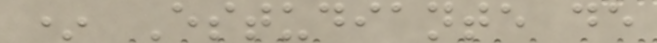* Estudiante de
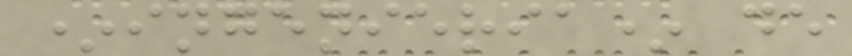*ingenieria* de
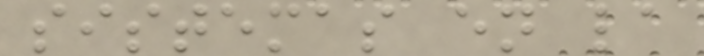sistemas en la
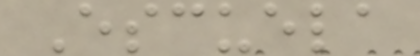Escuela
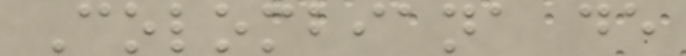Colombiana de
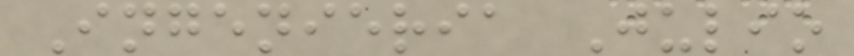Ingenieria Julio
